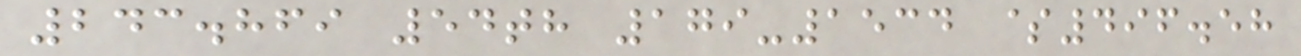243.869 54th 179-1534 $496.58
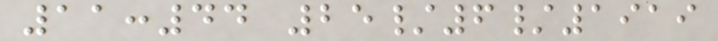11:44 25/6/1919
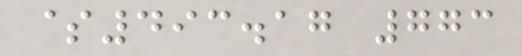$493.17 773
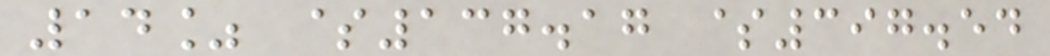14% $137.17 $397.54
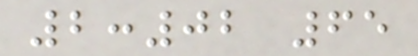2:02 65
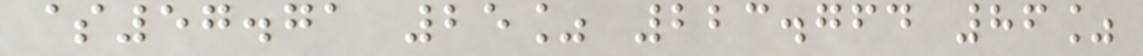$57.71 25% 223.764 86%
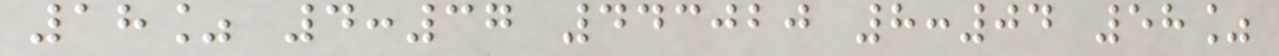18% 4:37 443020 8:04 58%
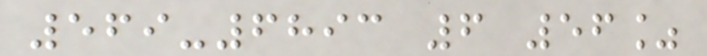569-6893 6 56%
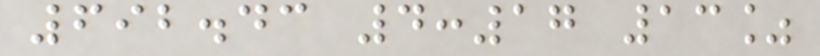692.43 4:17 13%
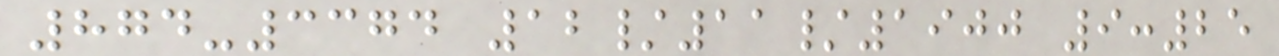874-3374 12/11/1900 9:25
